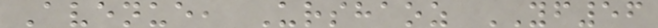Avenue, Urshaoz YF56
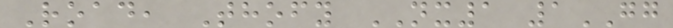Road, Thofy NX1 1GG
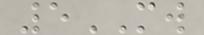5MW
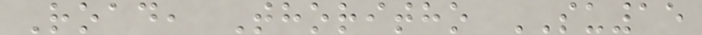Road, Thoritho SU15
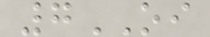7OI
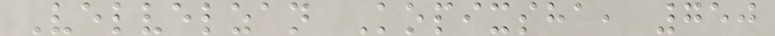Velvelzan Kopixsha, 750
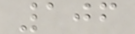106
